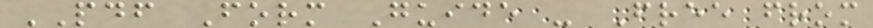PDF Form Guide - Free from
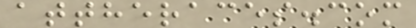attheraces.com
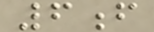6f
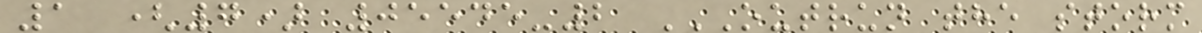1 (7) 05545-2 OUTRUN THE STORM
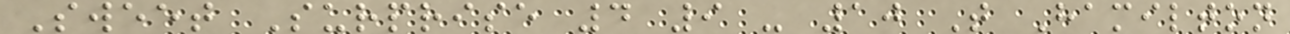Sweet Surprise 4 9 - 10 T Hamilton
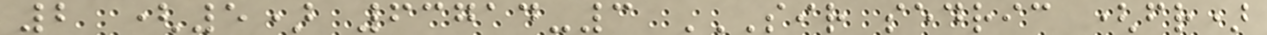2 (5) 63714-3 SIR SEDRIC (FR)
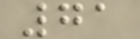71
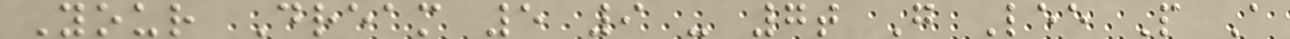Your Dream 5 9 - 7t G Lee P A
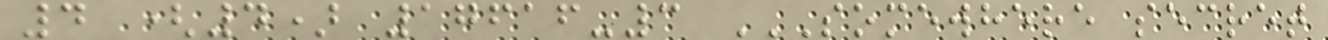4 (4) 17616-3 SOMEWHERE SECRET
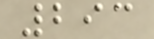293
